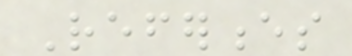References
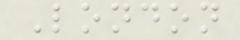London
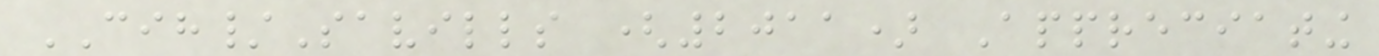CIH/Savills (2011) Appreciating
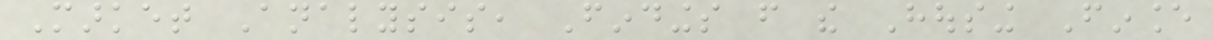Market Analysis, Findings from the Housing Finance
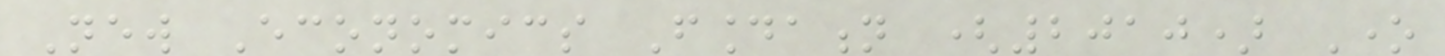New Economics Foundation (2010) One
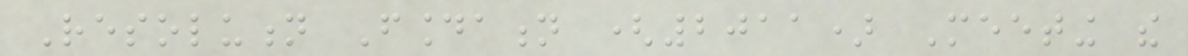Resolution Foundation (2011) Meeting the
